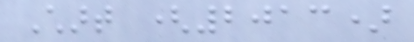Chart (2013)
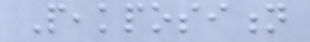Peakposition
